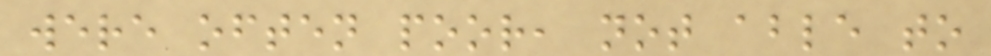were often poor, not able to
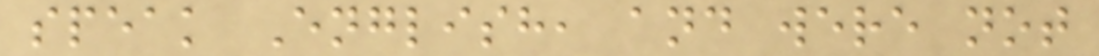speak English, and were not
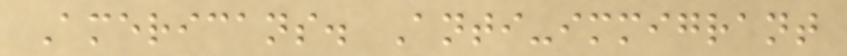Americans. Anti-immigrant
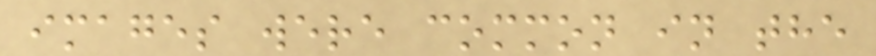images were common in the
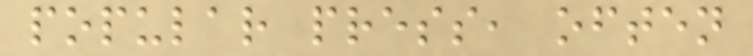popular press, often
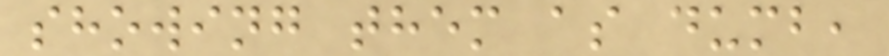showing them as dumb,
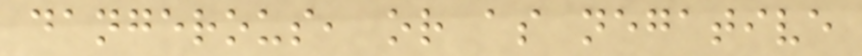dangerous, or as negative
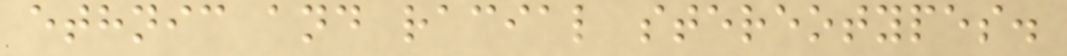ethnic and racial stereotypes.
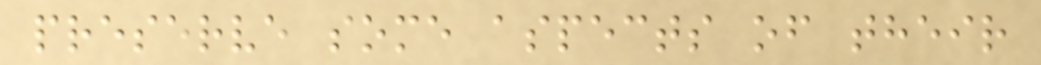preserve some aspects of their
